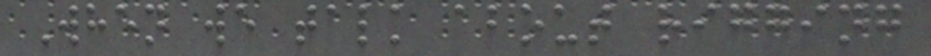When we talk about rigging
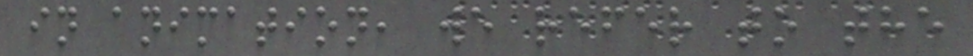in animation, we refer to the
